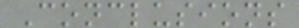Conclusions
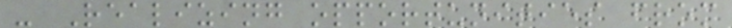- Realizing opportunities from
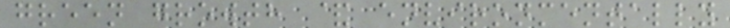green growth & environmentally
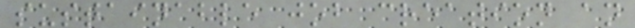sustainable job creation an
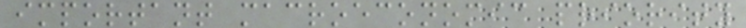important macroeconomic priority
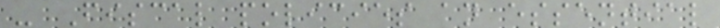- Fiscal policies an essential
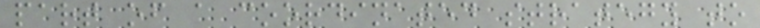part of a coordinated strategy to
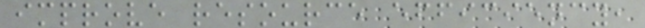improve resource efficiency,
